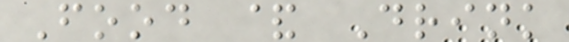Food & Drink
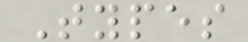Types
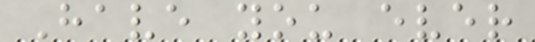Have you ever
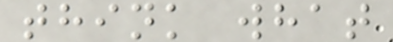think what
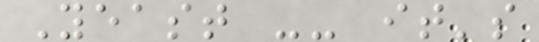Yeast -- it's
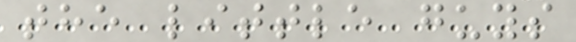the little guys
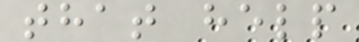that help
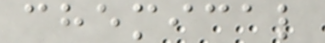chemical
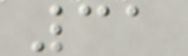31
